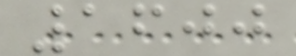1600
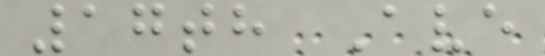17th Ave
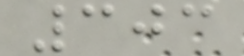303
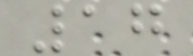17
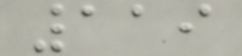119
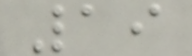19
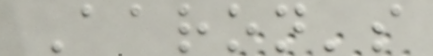Aaron's
